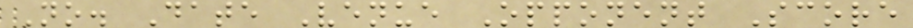No. Date Venue Opponent Score
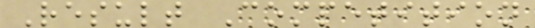Result Competition
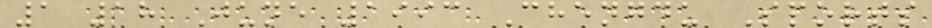1 18 June 1993 Chengdu Sports
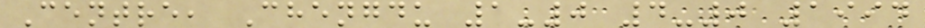Centre, Chengdu 1-0 4-0 1994
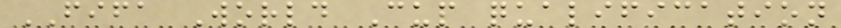FIFA World Cup qualification
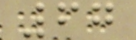67
